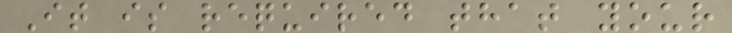It is required that your
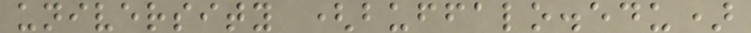university (buffalo.edu)
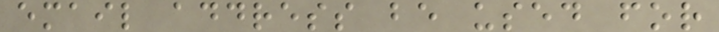email address be used for
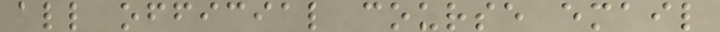all official course email
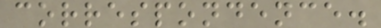correspondence.
